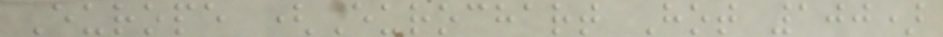Europe (Eurochart Hot 100)
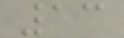13
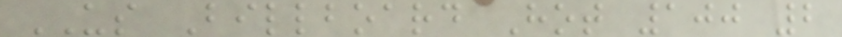US Billboard Hot 100 2
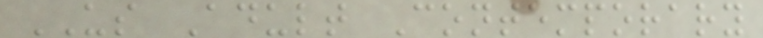US Adult Contemporary
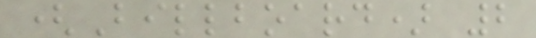(Billboard) 2
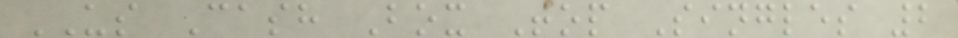US Cash Box Top Singles 2
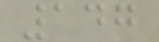147
